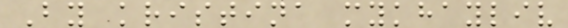By kristina mykhayliv
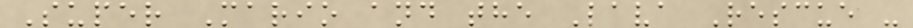Super Mario and the Lava Rescue -
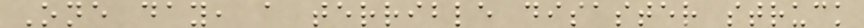One day, a terrible disaster struck
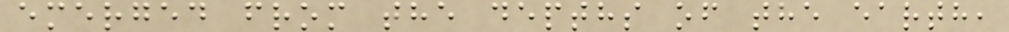emerged from the depths of the earth,
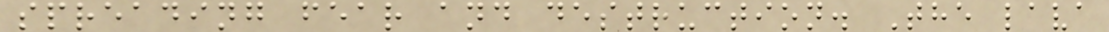spreading fear and destruction. The lava
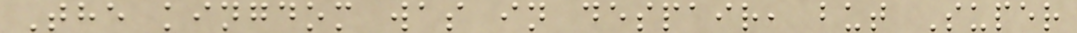The kingdom was in despair, but Super
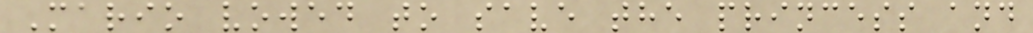Mario vowed to save the princess and
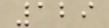129
